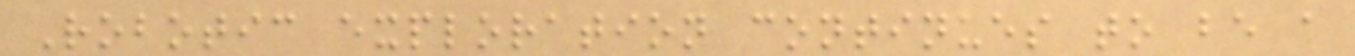Robotic exploration continues to be a
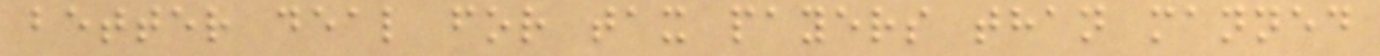better deal for tax payers than manned
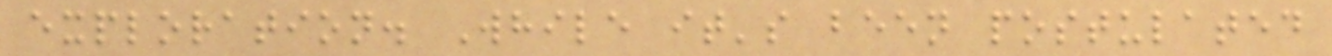exploration. While it's been postulated
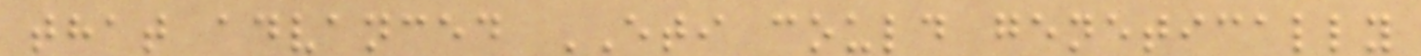that advanced ETI could genetically
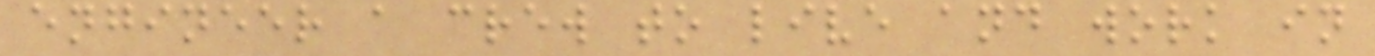engineer a crew to live and work in
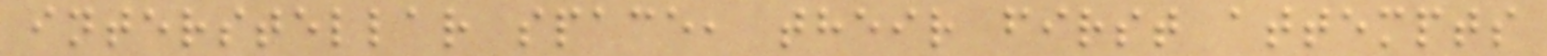interstellar space, their first attempts
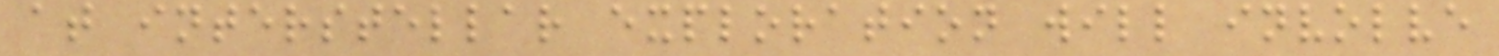at interstellar exploration will involve
